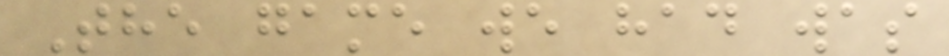The game we had was
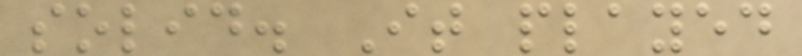solid. It played
